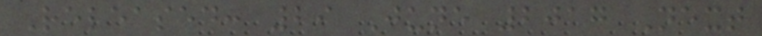Released: 29 June 2017 Next
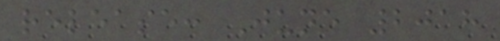release: June 2018
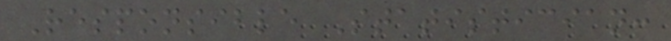Responsible Statistician:
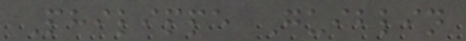Philippe Guiblin
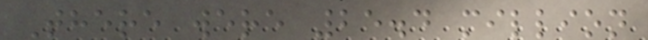There were 25.4 million
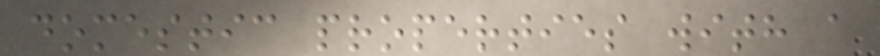domestic properties with a
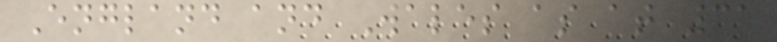England and Wales as at 31
